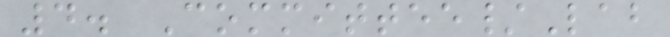4. Committee/Lab
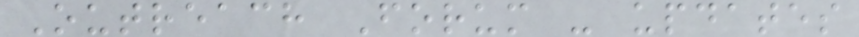Outreach Forum - updates
